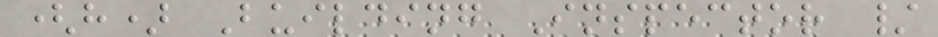(h) Building Inspector /
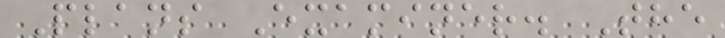Plans Examiner. The
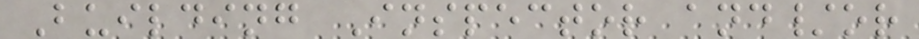Building Inspector and/or
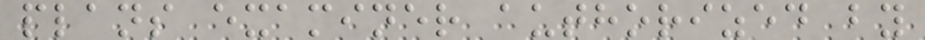plans examiner authorized by
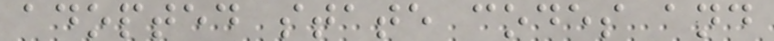adopted state codes and
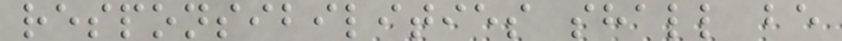responsibilities shall be
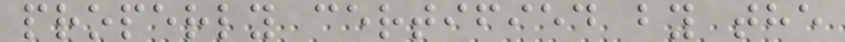properly certified by the
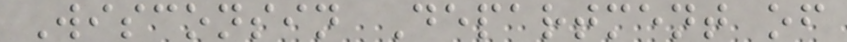Wisconsin Department of
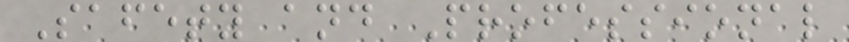Safety and Professional
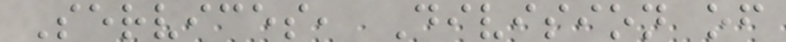Services, Division of
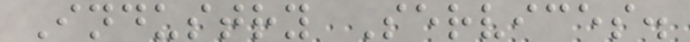Industry Services.
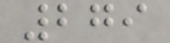279
